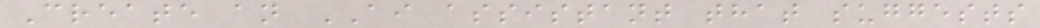Create an AI assistant that suggests
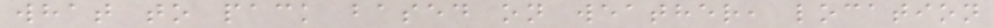what to pack based on weather, location
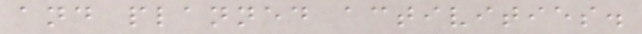and planned activities.
